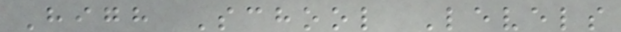High School Levels
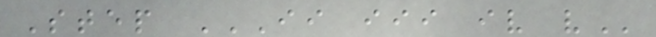Step II III IV V
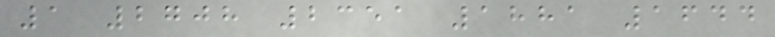1 2708 2351 1881 1644
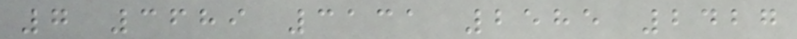7 3689 3131 2585 2427
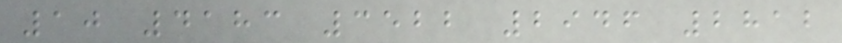10 4183 3522 2946 2812
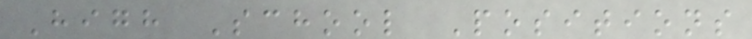High School Positions
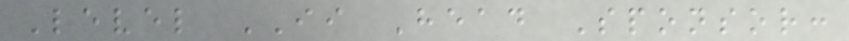Level II Head Sponsor:
